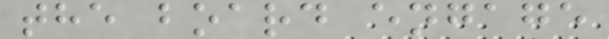the board engage
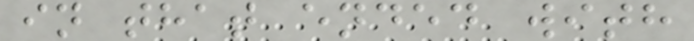in that ended with
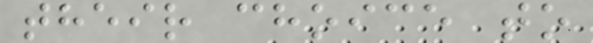their choice to
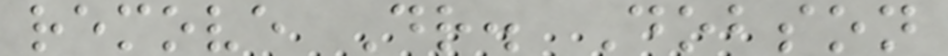remove Dr. Dobson
